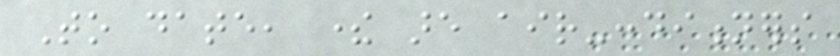To date, there are air-conditioners
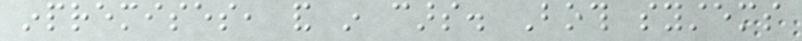inpremises, and in cars. Both systems
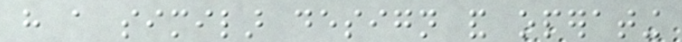have a similar design and operating
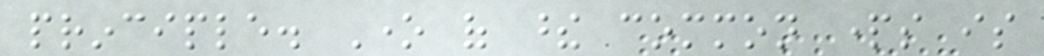principle. One of these common parts is
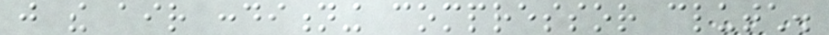just the air conditioning compressor clutch.
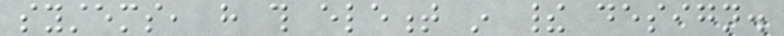systems, have this element in their design.
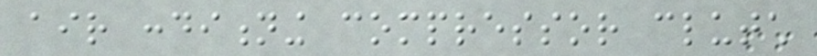air conditioning compressor clutch
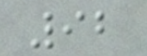92
